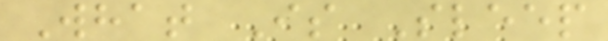What Is Sleep
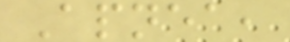Apnea,
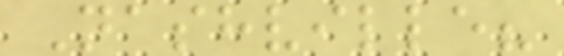Nashville?
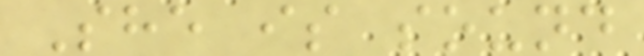She is sound
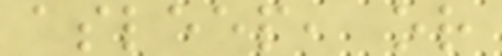asleep, or
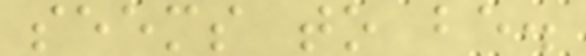seems to be.
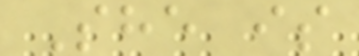She is
